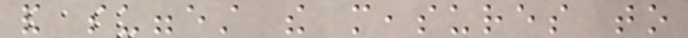and suggest the measures to
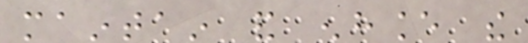maintain and enhance the
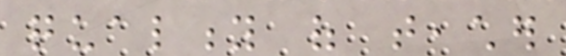quality of teacher
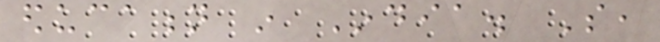education in India. So,
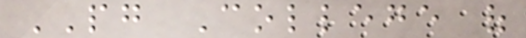PG College of
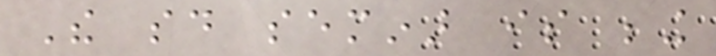The said seminar is being
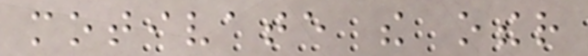motivate the other
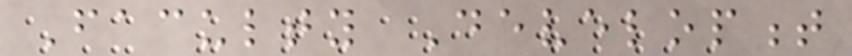Faculty Development
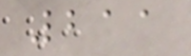211
